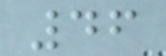46
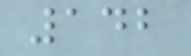142
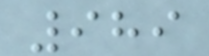989
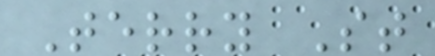Terry St
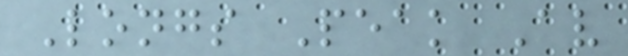Longs Peak Av
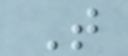T
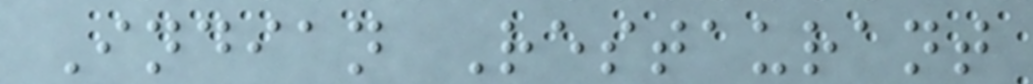Indian Restaurant
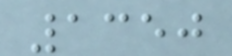1350
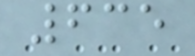635
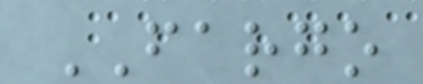FARGO
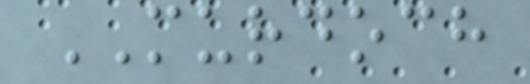MURDOCH
